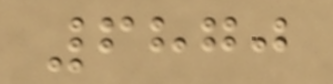6870
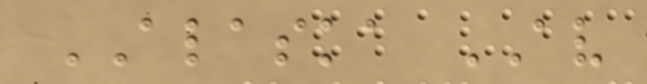ALASKA AV
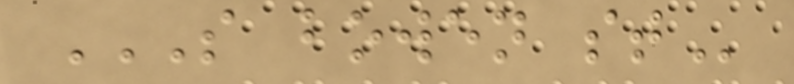S BOWEN ST
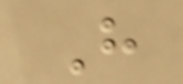H
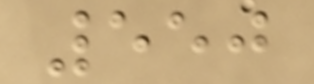550
